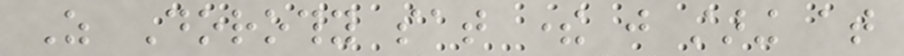As Dorothy sat there just staring at
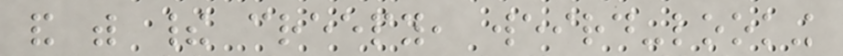and with their creepy, weird-looking
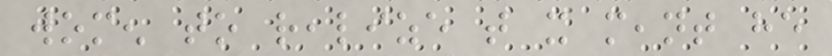women to realize that it meant he
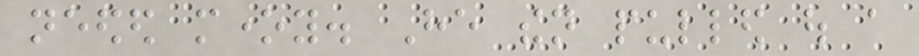needed money. He then pulled out a
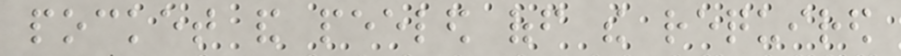pocket and peeled off the required
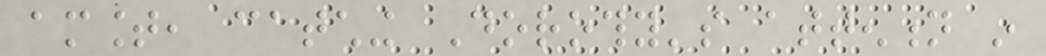amount, catching Dorothy's attention in
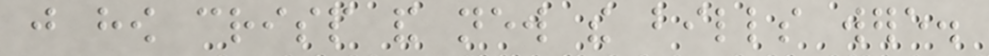just how crisp and new the bills were.
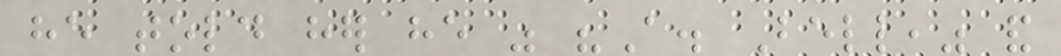he told her he was "A. Bell," and
